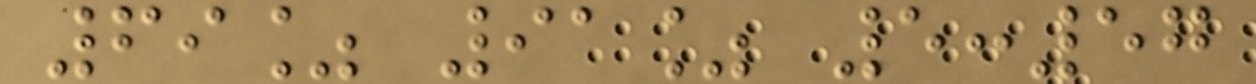69% 91% 5:57
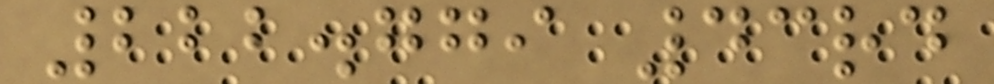222.779 43rd
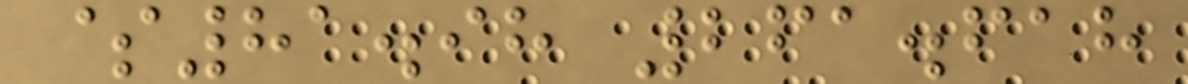$81.98 261.618
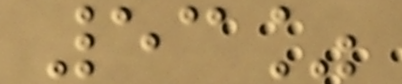53%
